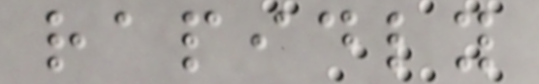rapidly
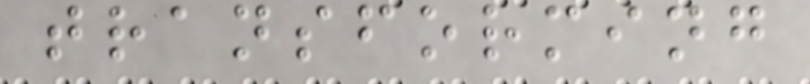transforming
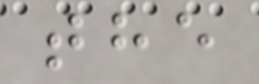the
